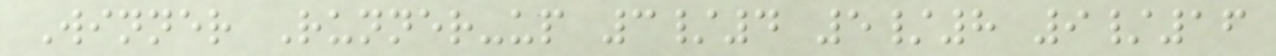Winner Runner-up 3/4 5/8 9/16
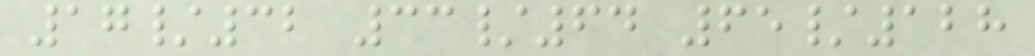17/32 33/64 65/128
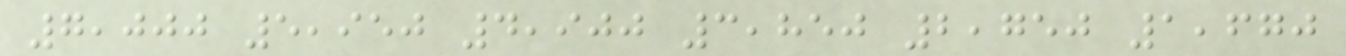7,000 5,950 4,900 3,850 2,750 1,670
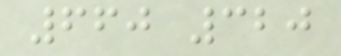660 320
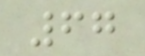67
